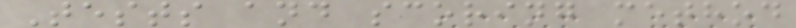Tests and scoring method
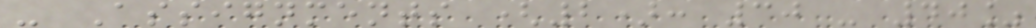- Assignments (2): 30 - 40%
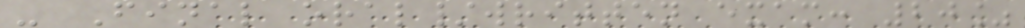- Final oral/written exam: 20%
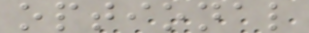optional
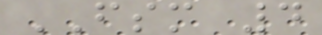FSM 4
